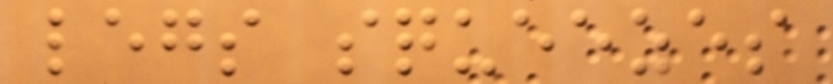legs squeezes
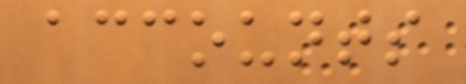accounts
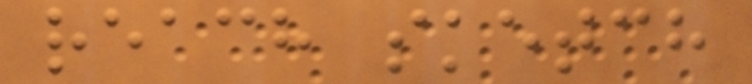reach sketch
